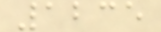1235
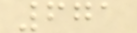671
